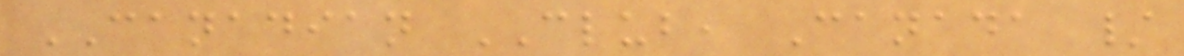CANADIAN CLUB, Canada /
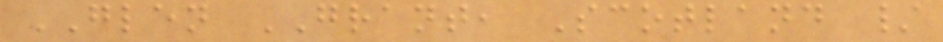GLEN GRANT, Scotland /
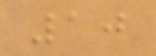10
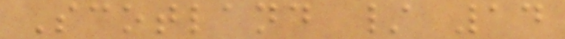Scotland / 14
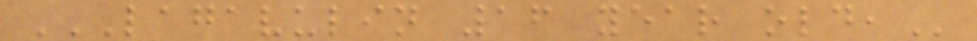LAGAVULIN 16 YEAR OLD,
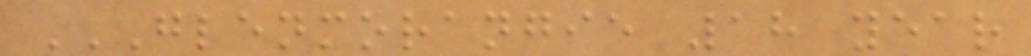GLENMORANGIE 18 YEAR
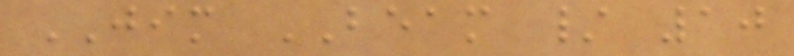JIM BEAM / 10
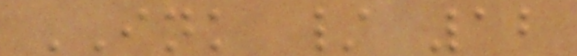INK / 12
